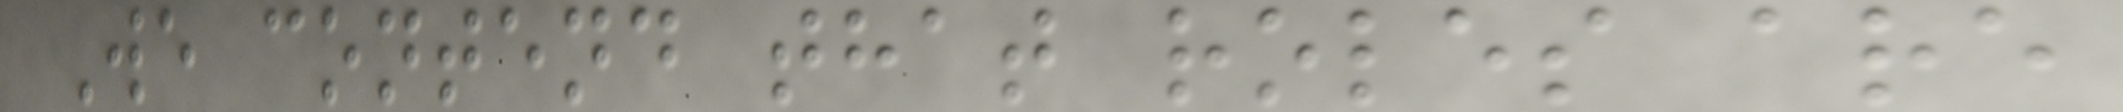We contend that roles are
